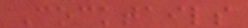Cocktails
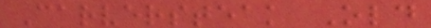Carversteak Old
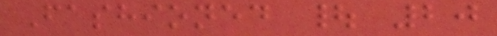Fashioned | 20
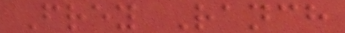Frey Ranch
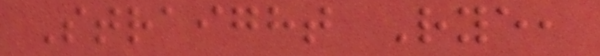Straight Rye,
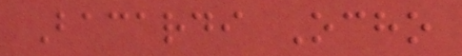Bacardi Ocho
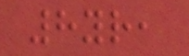8yr,
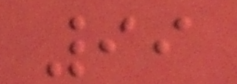99
